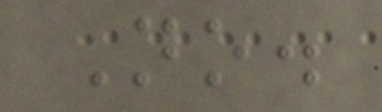No.
